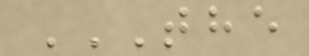THE
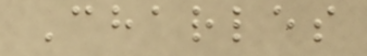Charles
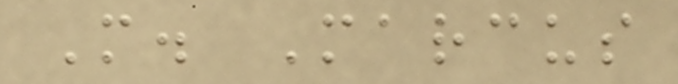M. Marcus
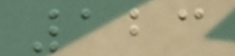123
